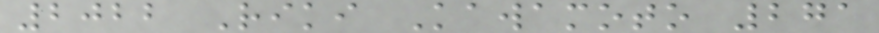2022 Riki Kawamoto 271
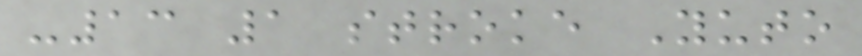-13 1 stroke Yuto
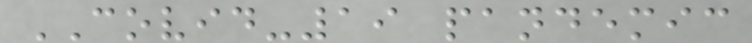COVID-19 pandemic
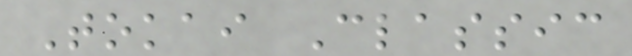Tokai Classic
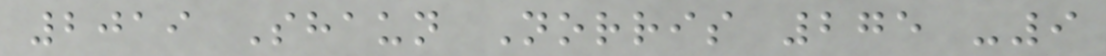2019 Shaun Norris 275 -9
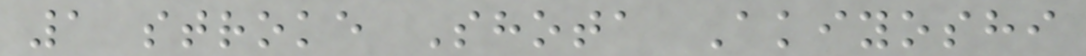1 stroke Shota Akiyoshi
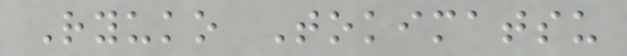Ryuko Tokimatsu
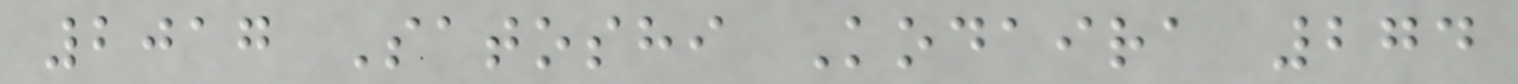2017 Satoshi Kodaira 274
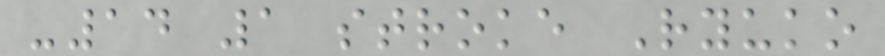-14 1 stroke Ryuko
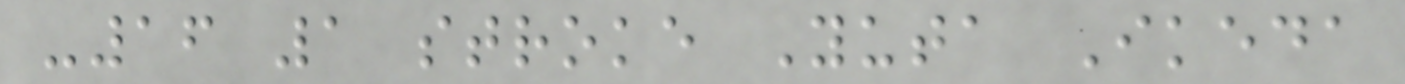-16 1 stroke Yuta Ikeda
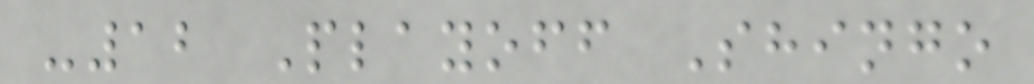-12 Playoff Shingo
